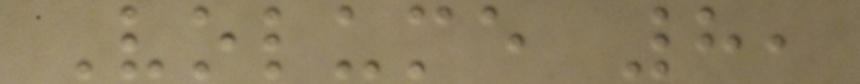Volume 8,
